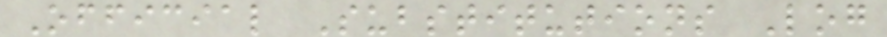Official Substitutions Log
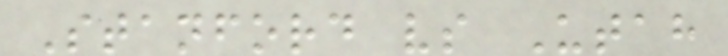Stanford vs Utah
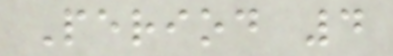Period 4
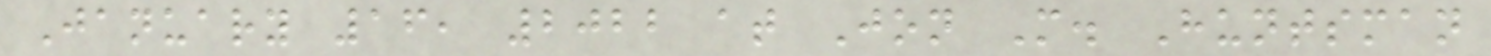January 16, 2022 at Jon M. Huntsman
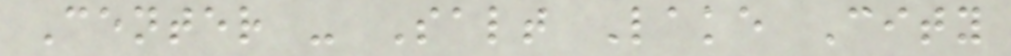Center - Salt Lake City
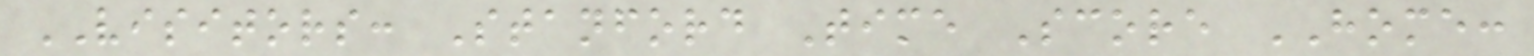VISITORS: Stanford Time Score HOME:
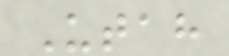Utah
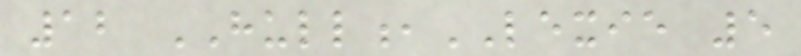12 HULL,LEXIE 5
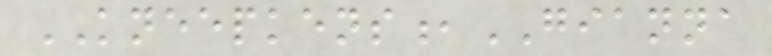KNEEPKENS,GIANNA
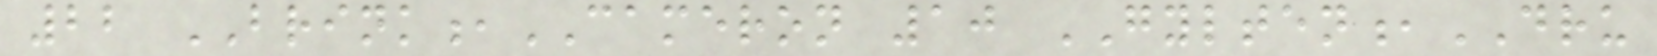22 BRINK,CAMERON 10 GYLTEN,DRU
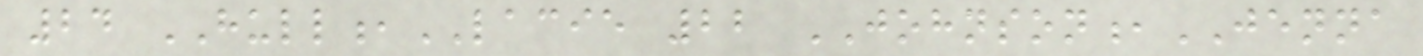24 HULL,LACIE 22 JOHNSON,JENNA
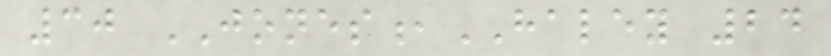30 JONES,HALEY 24
